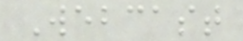Webcast
